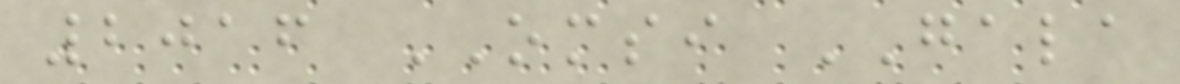2016 OMSI GALA
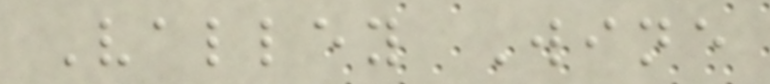Valley Wine
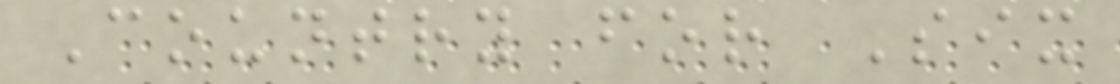Country for Six
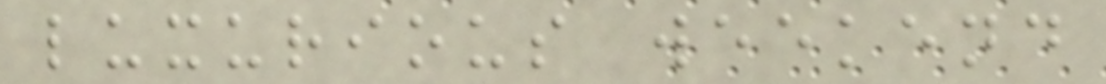luxurious weekend
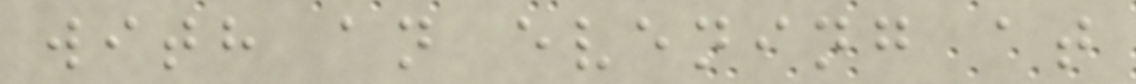with an evening at
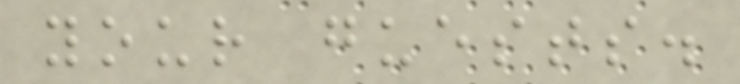your guests.
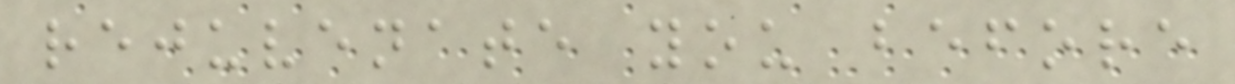rejuvenate you before
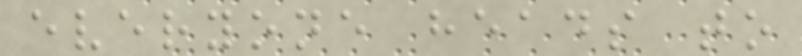everyone heads to
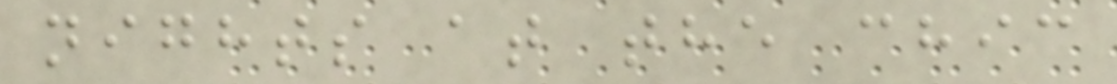nights at the chic
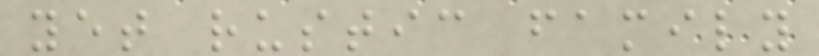yet rustic family
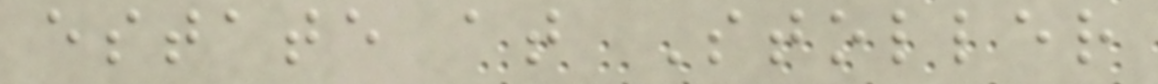estate at Stoller
